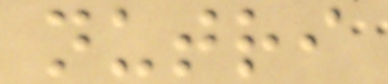nutri
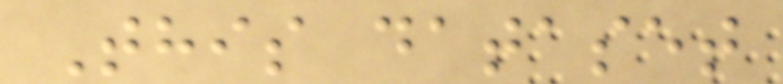This dataset
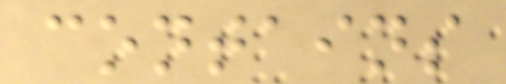contains
